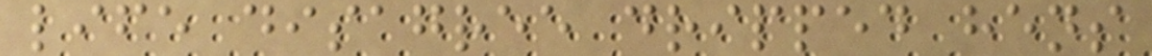life disagree dripped hens
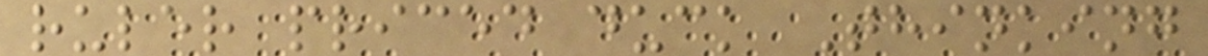ruler priced duck Thinking
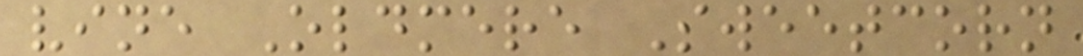vine Oldmere Sweetcorn
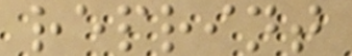reprint
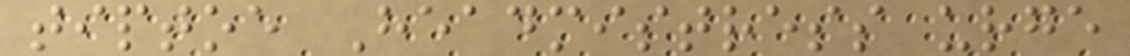tiptoe Headmistress urge
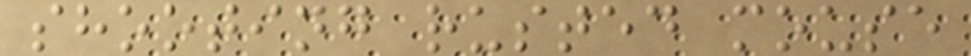shooting rusted mouse
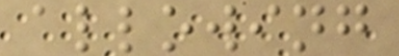allowing
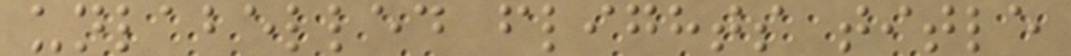unlabelled flights title
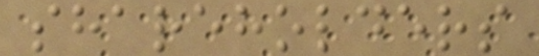shareholders
